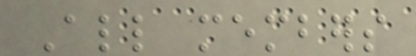All members
